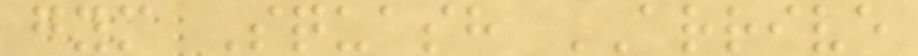gym Squash ARRIVE
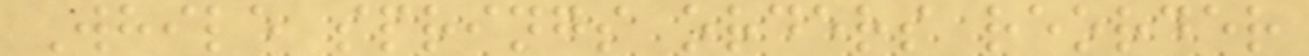While springs orders reorder
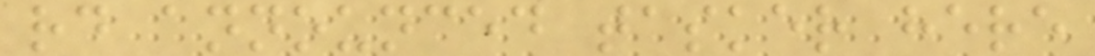rd announced tasker here
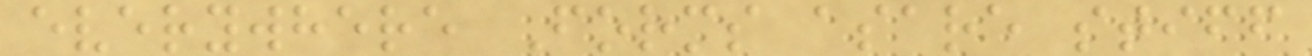everywhere Forms asare stiff
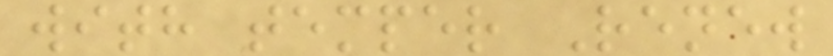with temper Renew
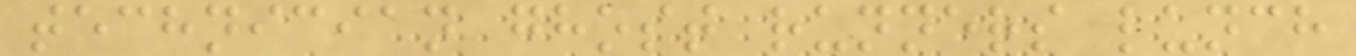technician ghost runners lunch
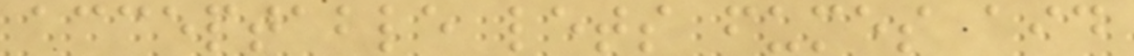acceptable lets fumes aid
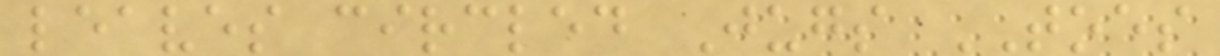leaves circled Jugs TOES
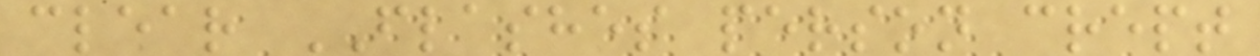clear FLASHES person crept
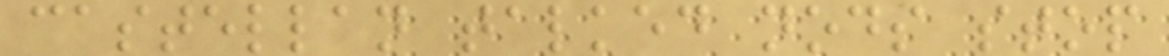castellan talked nods stop
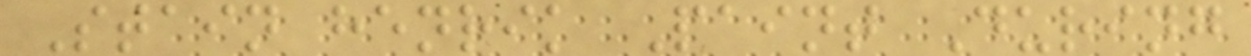Stain henrik Paint During
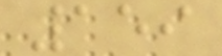159
